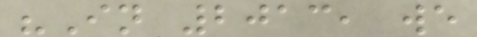"In 2013, we
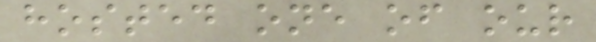hosted one of our
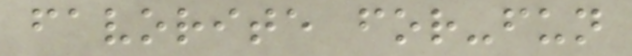favorite for-fun
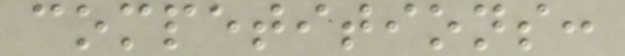competitions:
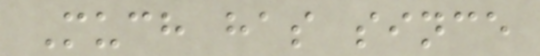Much has since
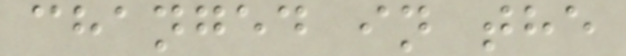changed in the
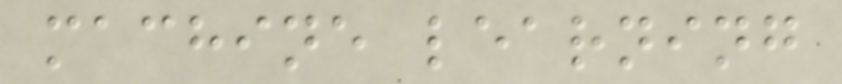machine learning
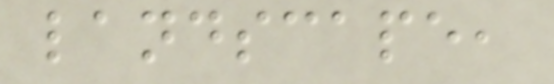landscape,
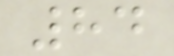84
